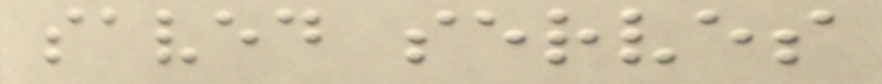saved serves
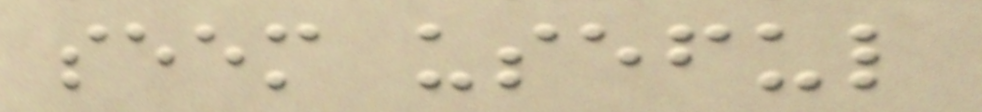seem useful
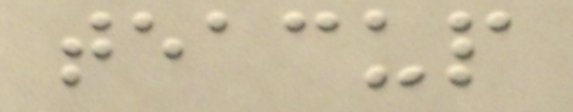teacup
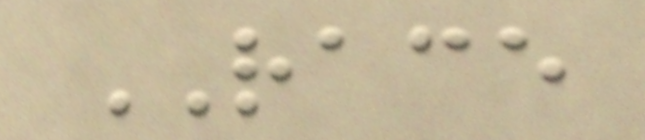RACE
